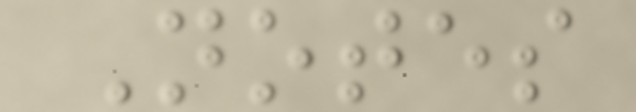Notes
